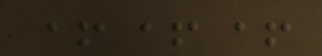+++
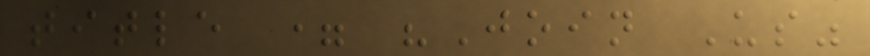title = "Join Us"
